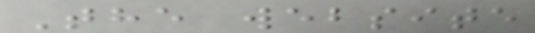The website
